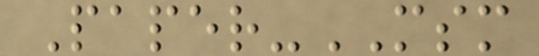Paper-MSM
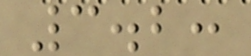3.2:
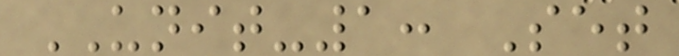UNIT-1: Set
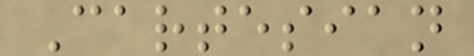Cartesian
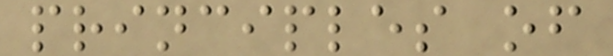principles of
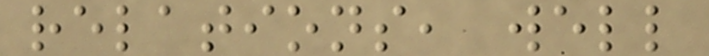relations, well
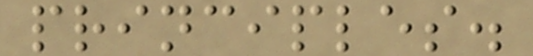principles.
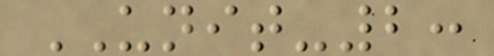UNIT-2:
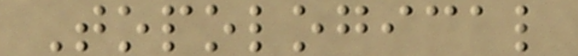Topological
